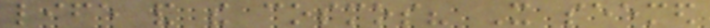life and the cosmos? It seemed
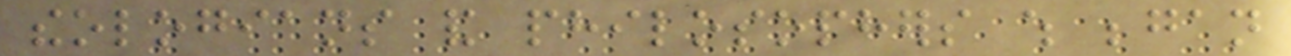theologians and philosophers which began
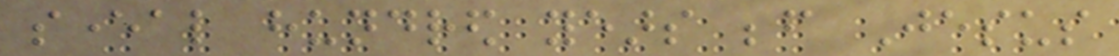several hundred years before Jesus
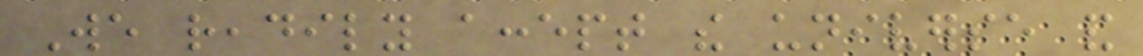We readily accept the universe and
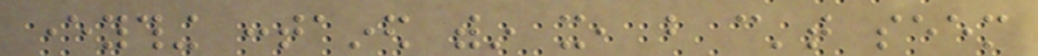everything contained within it, but can't seem
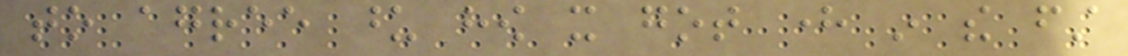to agree upon how it got here in the first
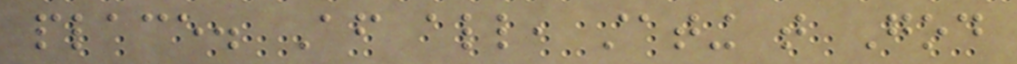place. After all, stating that God
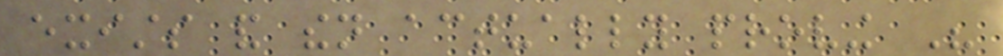exists and then actually proving His
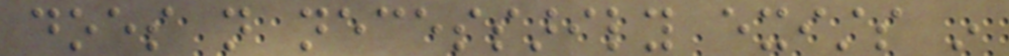does not necessarily exists in
